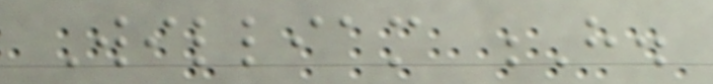William H.
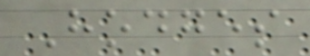Hodges
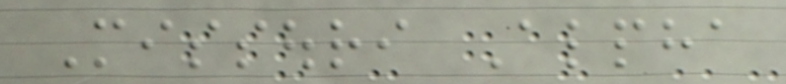Missouri Alpha
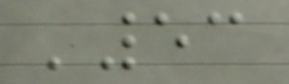'53
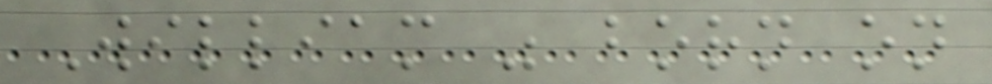William was born on
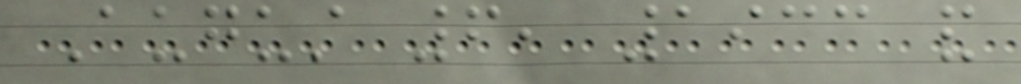August 6, 1933 and
